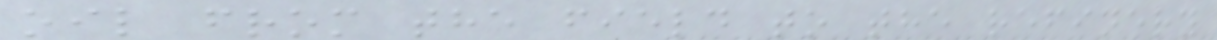oil from the field to the refinery
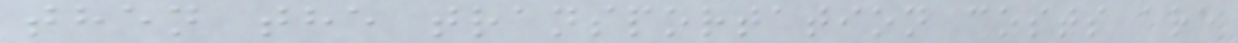then the transportation costs are
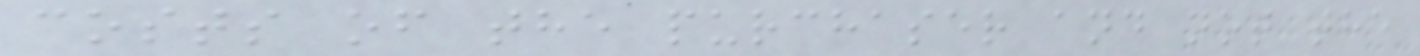costs of the purchaser and not the
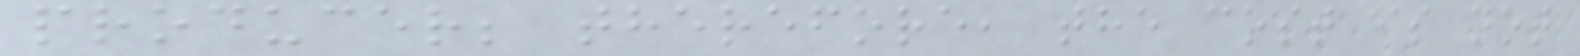producer; therefore, the cost is not
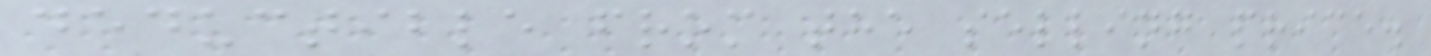deductible from the selling price.
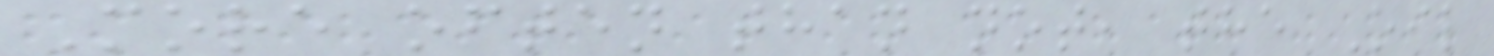More often than not, the Oil
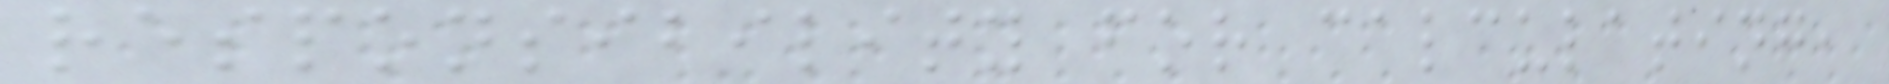responsibility for calculating,
